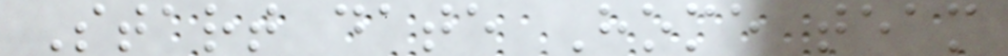Start date Home team
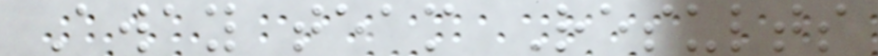Away team Results
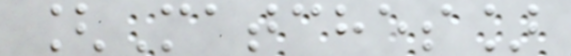[Matches]
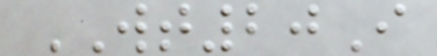WT20I
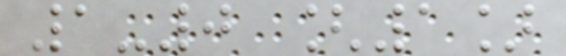1-0 [1]
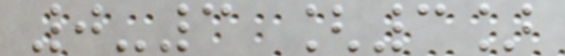0-3 [3]
